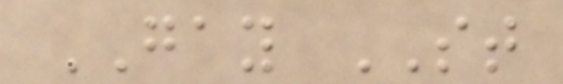GAY ST
